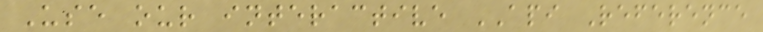Use our interactive API Reference
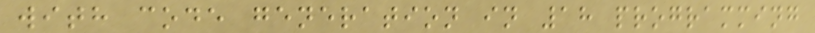with code generation in 18 programming
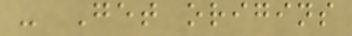- Get origins
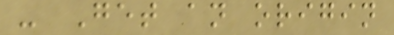- Get an origin
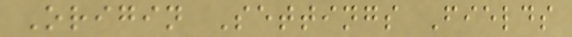Origin Settings Fields
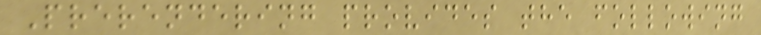Prerendering provides the following
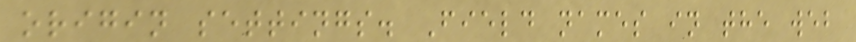origin settings. Field names in the web
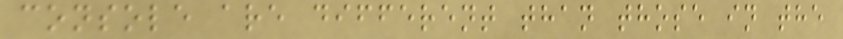console are different than those in the
